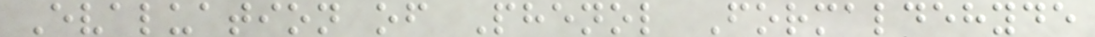Evaluation of Phenol Formaldehyde
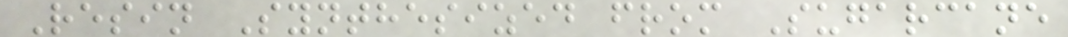Resin Synthesized from Sugarcane
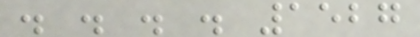. . . . 1527
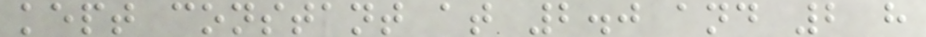kept constant at 2.0 and 2 h
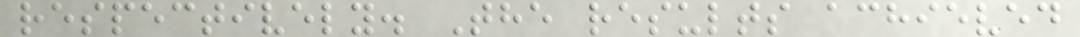respectively. The results achieved
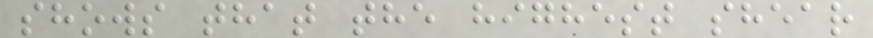shows that the highest shear
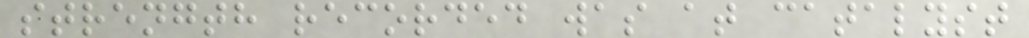strength recorded was at catalyst
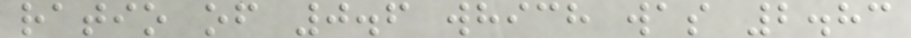ratio of 0.6 which was 2.83
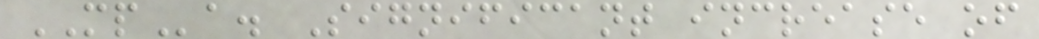MPa. Significant increase of
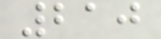210
